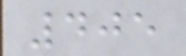405
